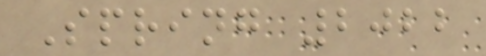Spring 2022
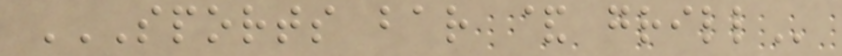SPORTS BAR & GRILL
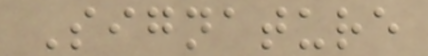Signature
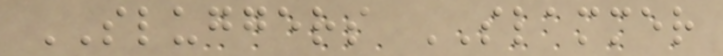SLUGGERS SLAMMER
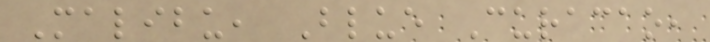Malibu, Blue Curacao,
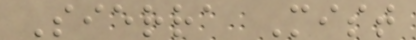Sierra Mist
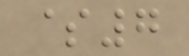$7
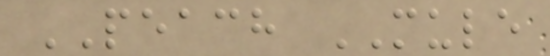PEACH MULE
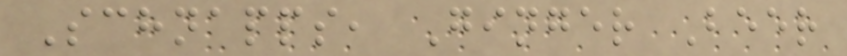Schnapps, Ginger Beer
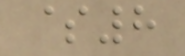$8
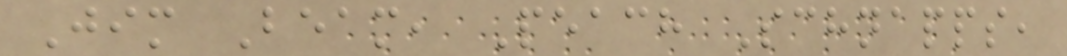Jim Beam, Peach Schnapps,
